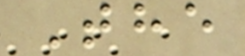The
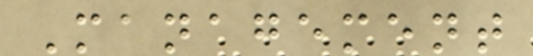Management
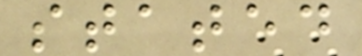stated
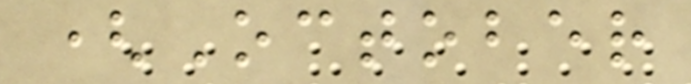(October
